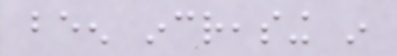been increasing in
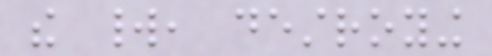the world, destroying
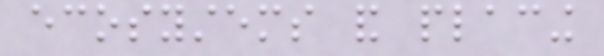ecosystems and placing
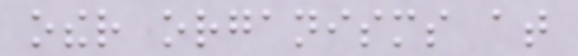other organisms at
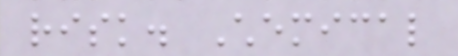risk. Chemical
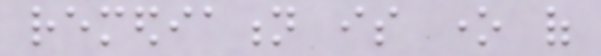remediation is one of
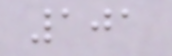101
